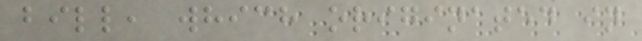bill, which originated in
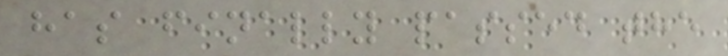has finally passed the
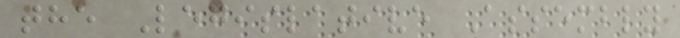the Legislative Assembly
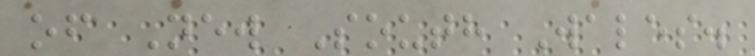of New South Wales.
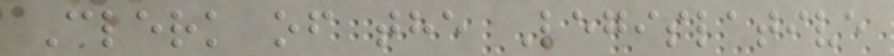Clerk of the Legislative
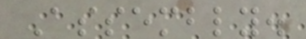Assembly.
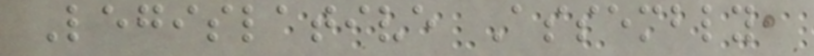Legislative Assembly,
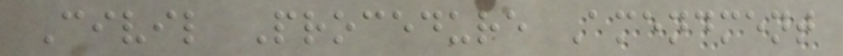Civil Procedure Amendment
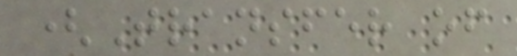(Transfer of
